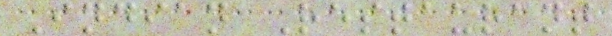Indian Restaurant
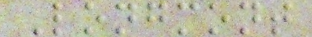Longmont
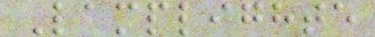Lamplighte
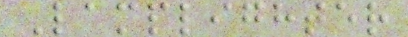Lamplighter
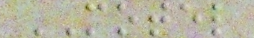MOTEL
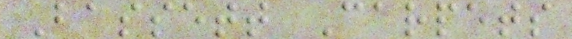Bassett Carpets
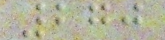270
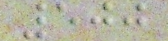500
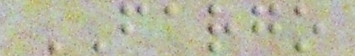FARGO
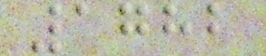1782
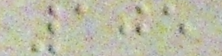105
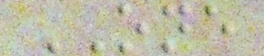ONE
